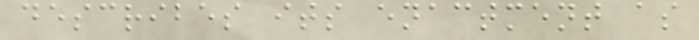describes its enactment as
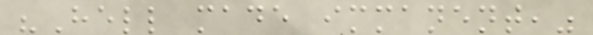"Hell made immanent,"
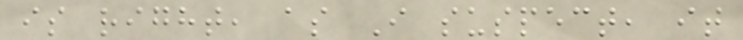is right, as I suspect, it
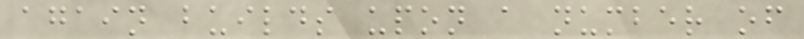again builds upon a number of
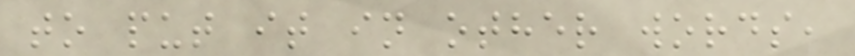to put it in other words,
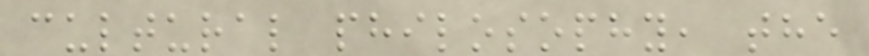cultural philosophy, the
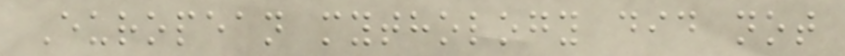European mythology did not
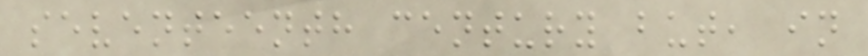seventeenth century but, in
